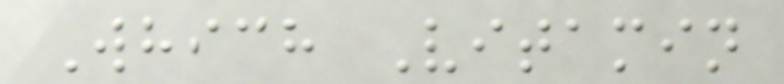Which Vitamin
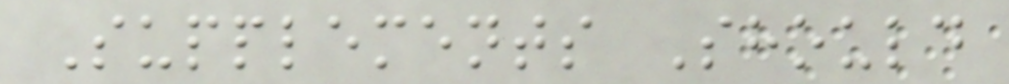Supplements Should
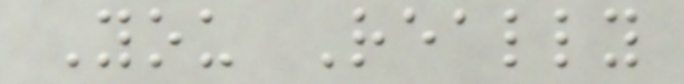You Really
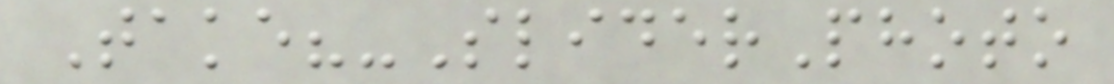Take?-SliderPhoto
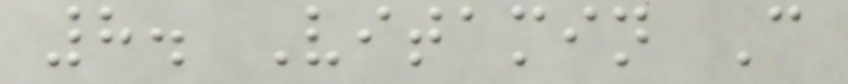8. Vitamin C
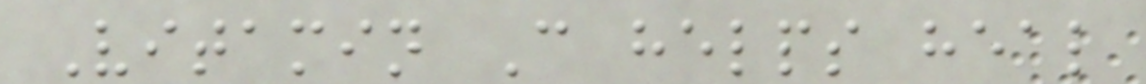Vitamin C helps heal
